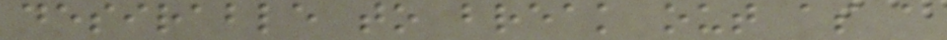desirable to break out as a
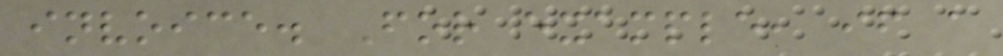invoice. For example, if a
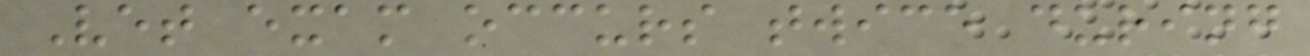Vet exam occurs twice during
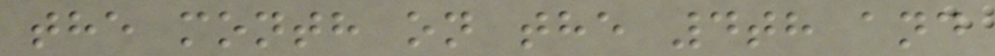the month on the 4th and
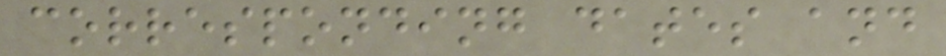corresponding dates and
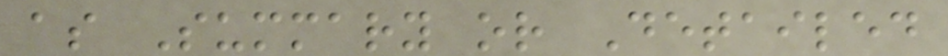as Summary or Detailed
